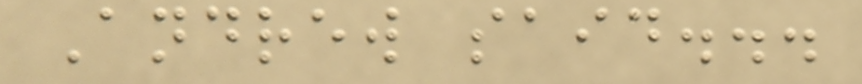Andrew said...
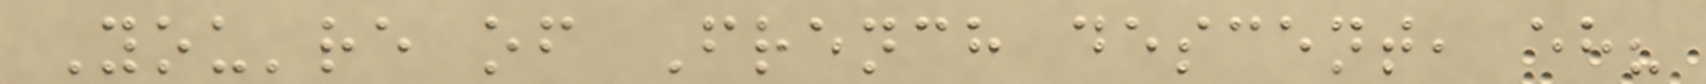You're of French descent, eh?
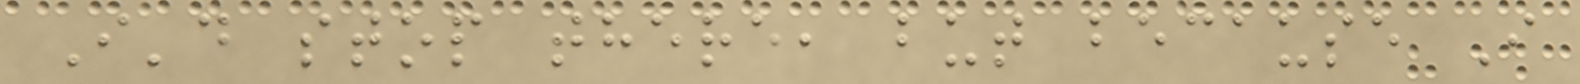I'd stop there, but because I
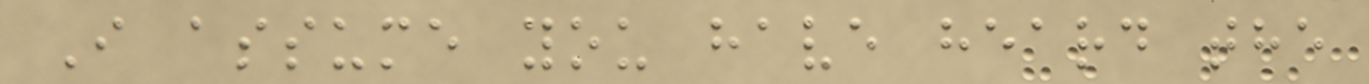I assume you have heard the
